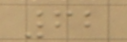62
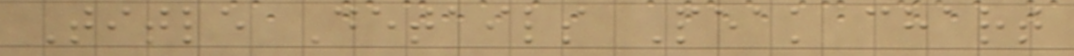Title Details Peak chart
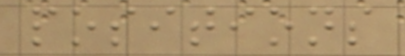positions
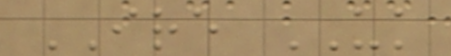IRE UK
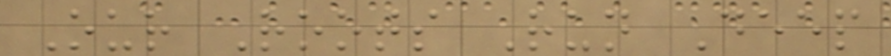Our Roots Run Deep
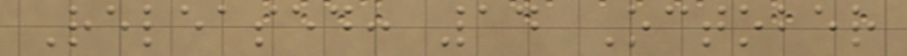Released: 14 October
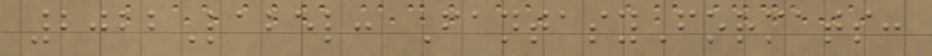2022Label: FantasyFormats:
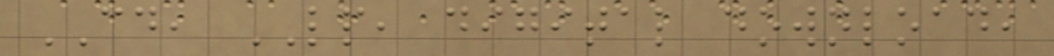CD, LP, digital download,
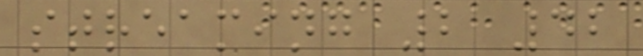streaming 2 42
